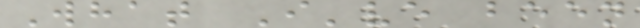What I've been
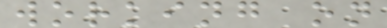working on
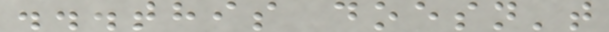...this doesn't
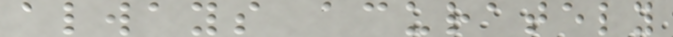always acurately
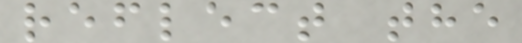reflect the
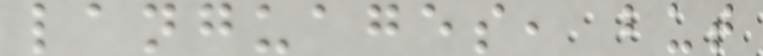languages, but
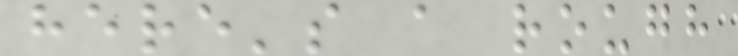here's a rough
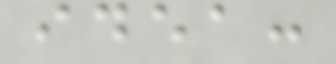idea:
